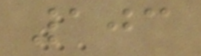103
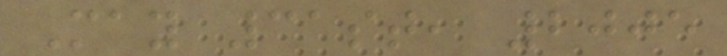May 31st, 2005
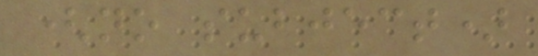(no subject)
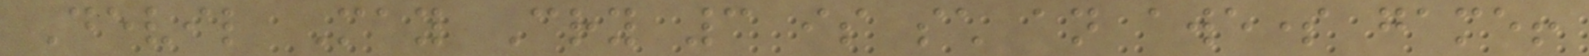Devil May Cry 3 is such an awesome game!
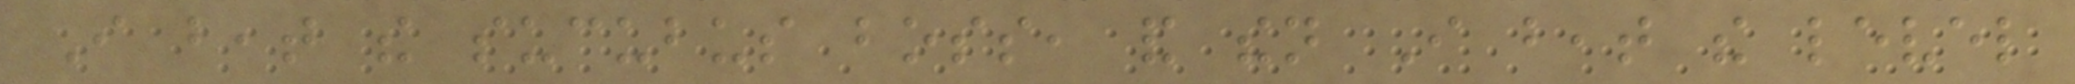I beat the sucubus boss, and then I beat the level
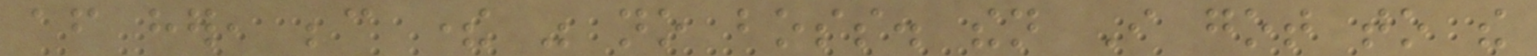after her, because there was no boss. then I got to the
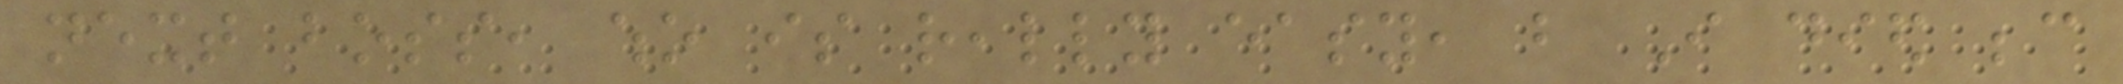next boss, who is really easy, but I died because
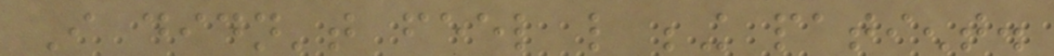I didn't feel like being patient.
